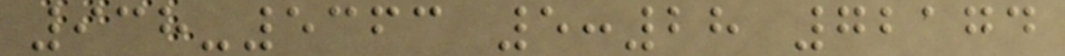938-5363 5:28 72174
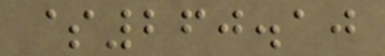$260.10
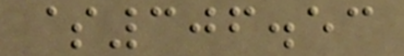$306.53
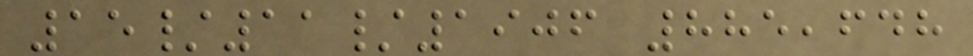15/11/1906 885,648
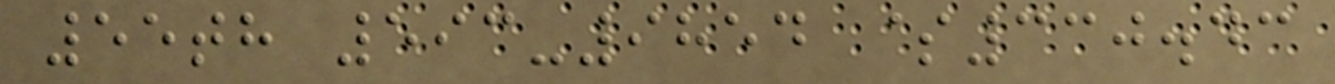55th 593-9854 $330.43
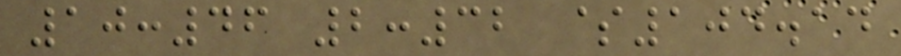10:46 2:32 $104.14
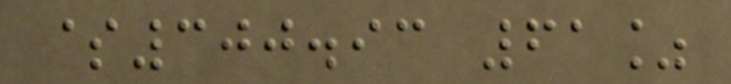$300.93 61%
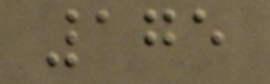175
